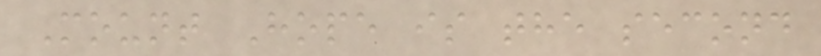Mount Hope is the second
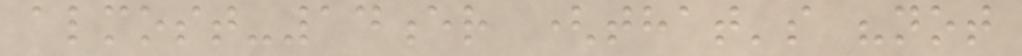almost-14er (that's "not
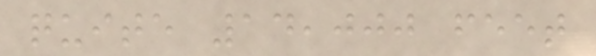quite 14,000 feet
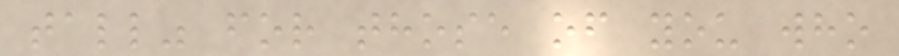tall" for those of you who
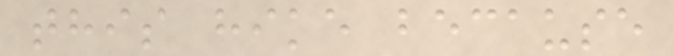this hike because
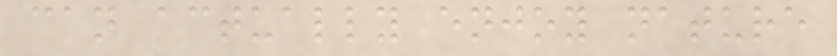can actually enjoy nature
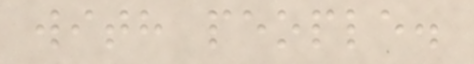with people.
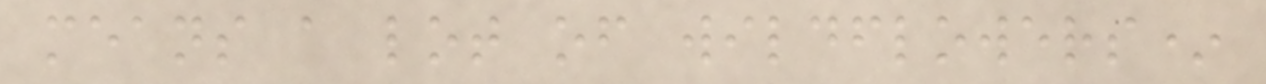means a lot of wildflowers*
